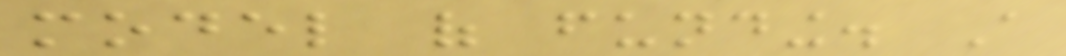model of funding. A
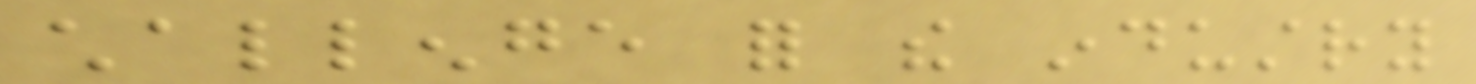challenge for the industry
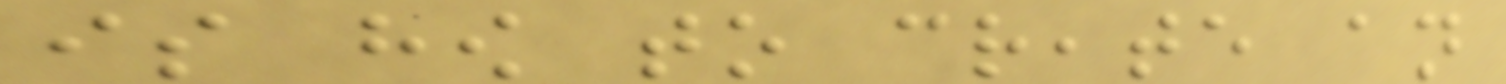is how to create an
